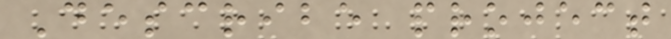Describe project
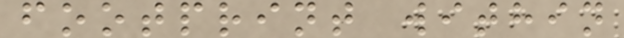footprint within
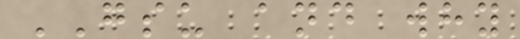GSU and why
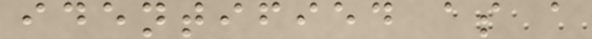identified as a
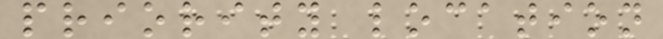priority location
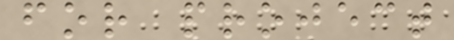for project
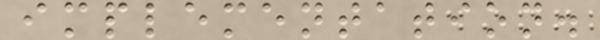implementation.
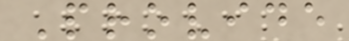Provide
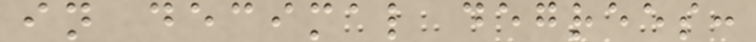in decimal degrees:
